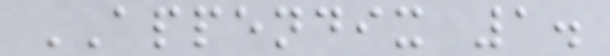APPENDIX 1.
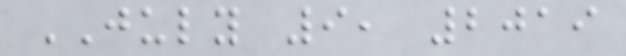JULY 9, 2019
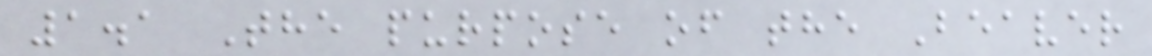1.1 The purpose of the Beaver
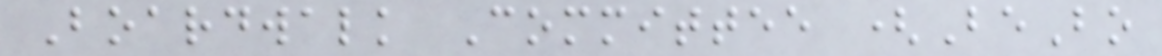Boardwalk Committee (BeBo
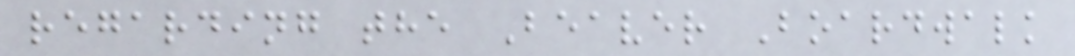regarding the Beaver Boardwalk
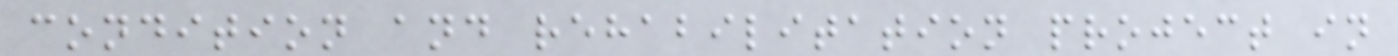condition and rehabilitation project in
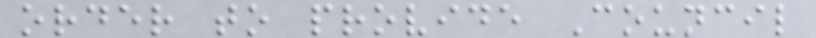order to provide Council
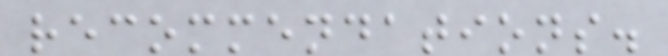recommendations.
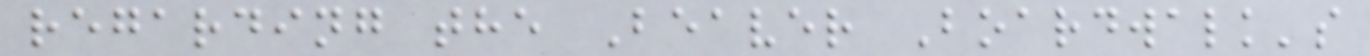regarding the Beaver Boardwalk's
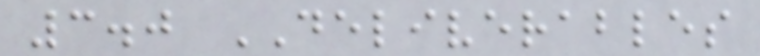3.0 DELIVERABLES
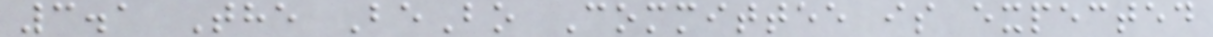3.1 The BeBo Committee is expected
